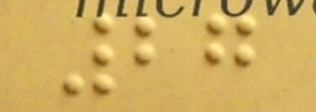27
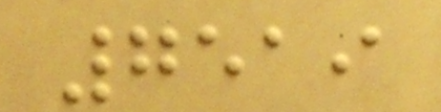7519
